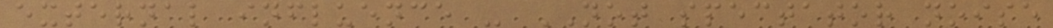external influence - NOT spectator noise
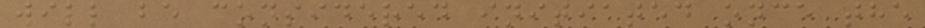will be considered initiated once the
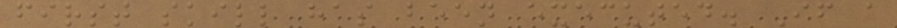first skill has been executed. If a
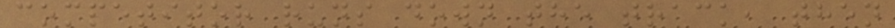competitor runs down the track, then
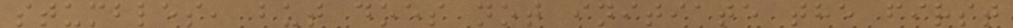stumbles, but does not initiate the first
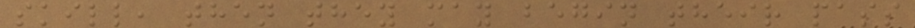skill, then they may begin their pass
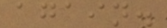again.
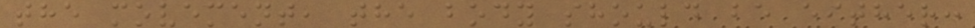the movement, the body should be either:
